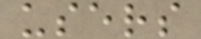users
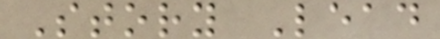Story Lead
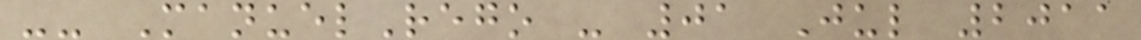-- ManuelRego - 01 Jul 2011
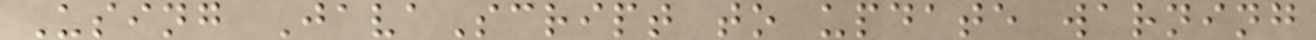Using JavaScript to update warning
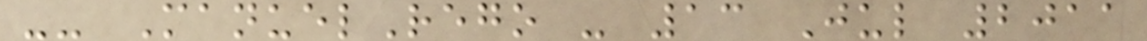-- ManuelRego - 13 Jul 2011
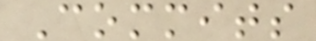Commits
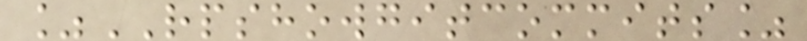%RPSHOWGITCOMMITS%
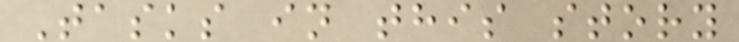Tasks in this story
